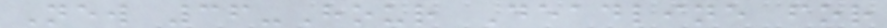New 36-Hour Deadline for
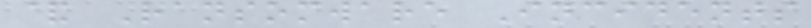& Ransomware Incidents
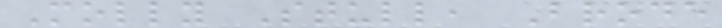Molly Stull, Brode
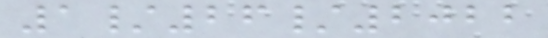1/26/2022
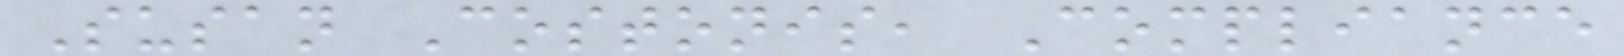Susan Costonis, Compliance
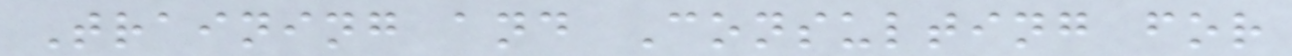Training and Consulting for
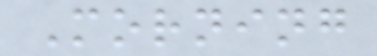Morning
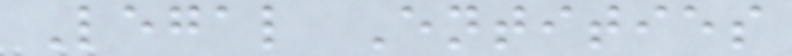Legal Entities
